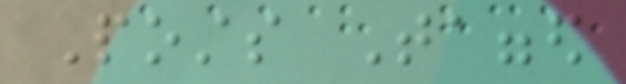Posts Tagged
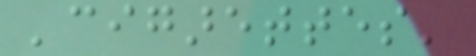'cigarettes'
